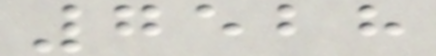7528
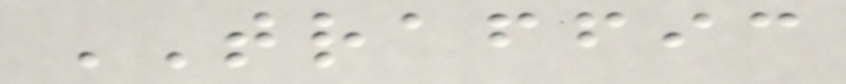TRAFFIC
